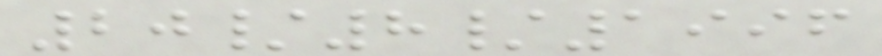20/8/1996
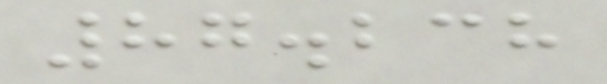87.238
